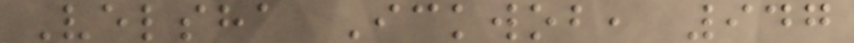Velsha Ickwob, 947
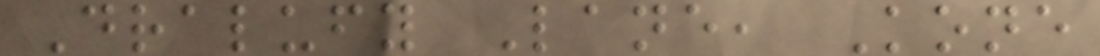Dralufy Lane, Kone
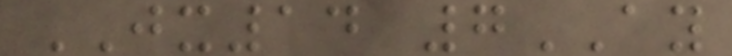JX14 7AY
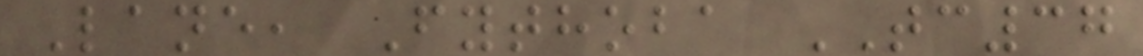Lane, Fythoba TC37
